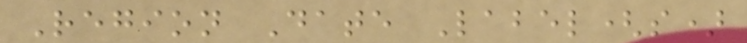Region Date Label(s)
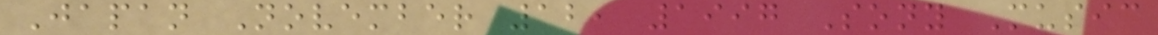Japan November 12, 1997 Sony Music
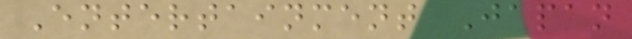Entertainment Japan
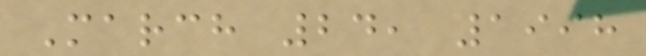March 24, 1998
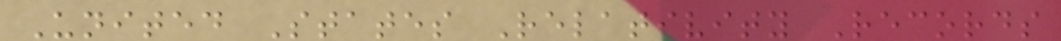United States Relativity Records
